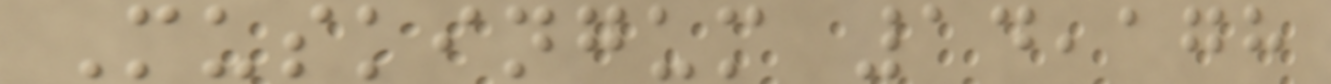Muskingum 14,178
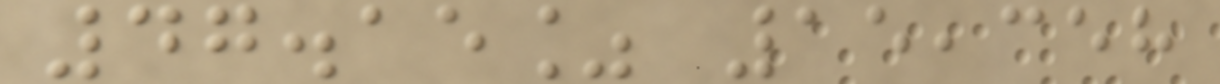47.15% 15,358
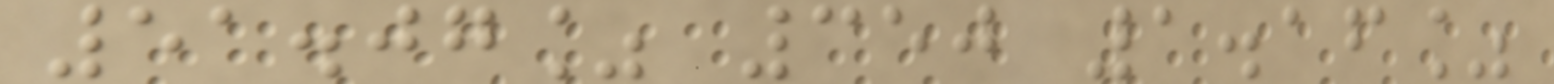51.07% 350 1.16%
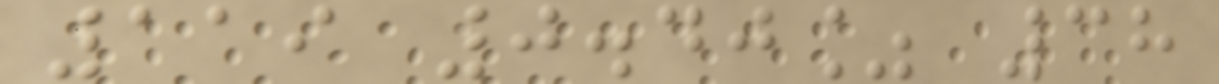119 0.40% 38
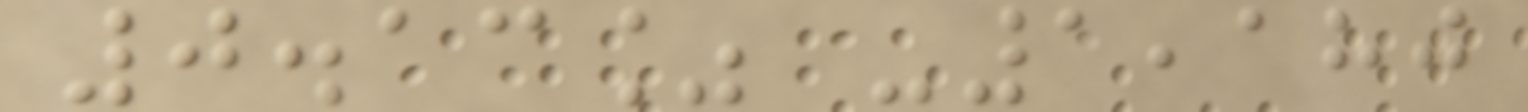0.13% -1,180
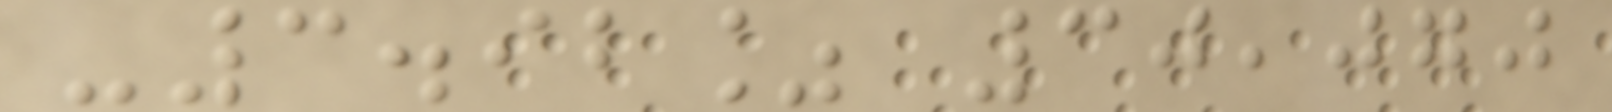-3.92% 30,070
